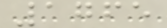1765
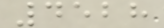4528
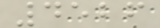4526
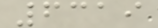6319
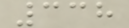338
